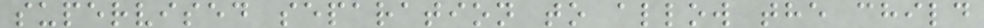supervised separation to allow the child
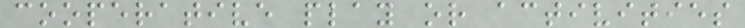cooperative play or activities
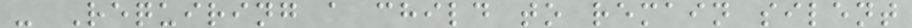- Requiring a child to remain silent
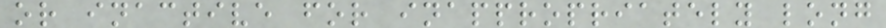or inactive for inappropriately long
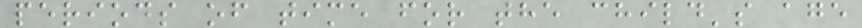periods of time for the child's age
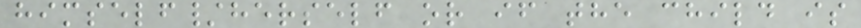himself/herself or if the child is
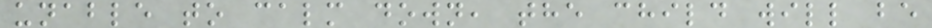unable to calm down, the child will be
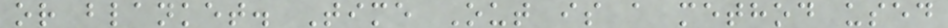or blanket. Time Out is a method used
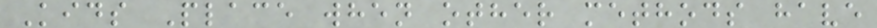Kids Place when other methods have
